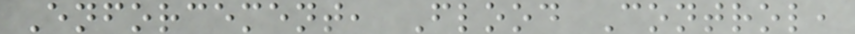Enforcement, Flood Control,
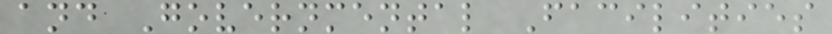and Governmental Facilities
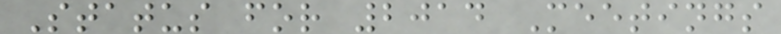Status for 2014 Meetings
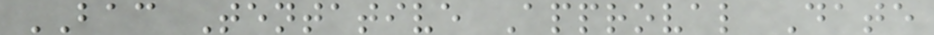BAC Tentative Approval Date
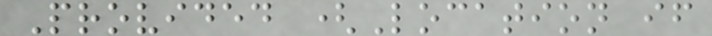Provided (Location if
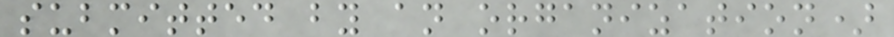submitted by an organization)
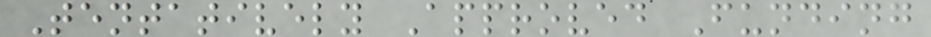Tentatively Approved Funding
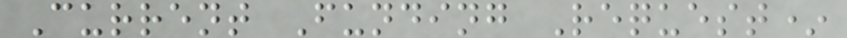Current Funding Request*
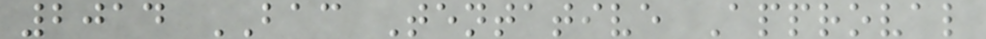2014 BAC Tentative Approval
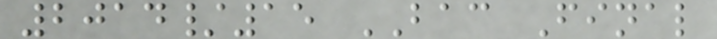2014/15 BAC Final
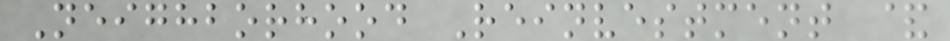Neighborhood Reinvestment &
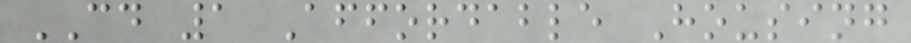CD 1 Affordable Housing
